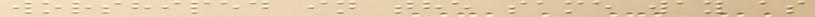worshiped in the same way as
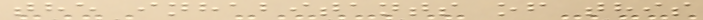the inhabitants of this
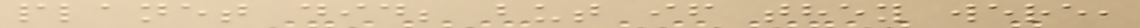planet did; but if they were,
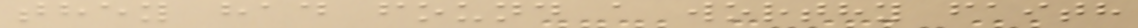they had found a worthy faith
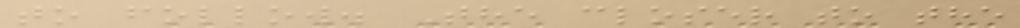to follow. The closer to the
